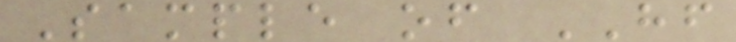Sample of HF
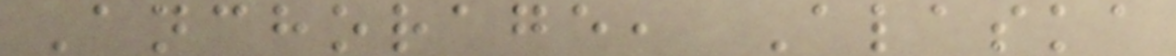Anchorage, Alaska
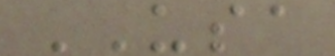USA
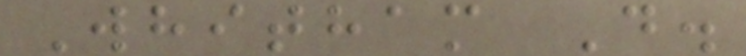Whitham D.
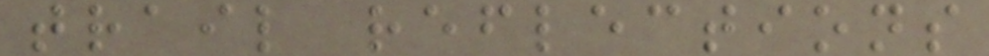trail reflections
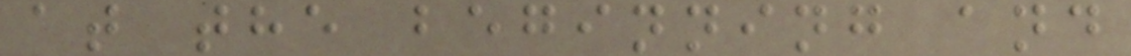at the beginning and
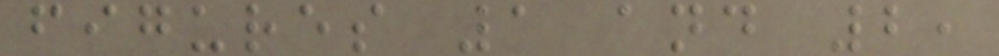figures 1 and 2,
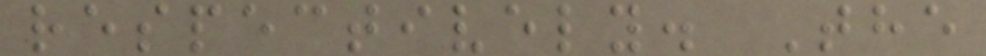respectively. The
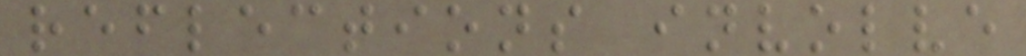reflections involve
